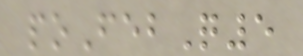poFebQ5
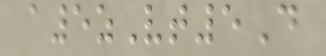a5zVt5D
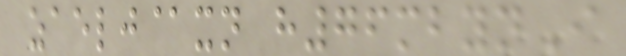zaelj@xn h76mbynI
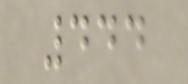444
